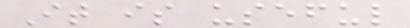It is useful
